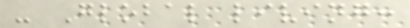- Global living:
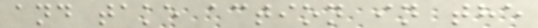and take action in the
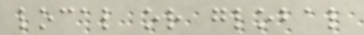local or global
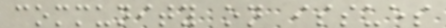community on issues
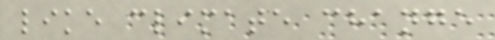like climate change
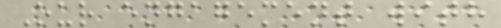Our engagement with
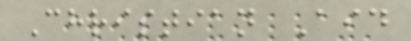Christian Aid
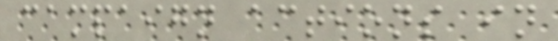campaign actions in
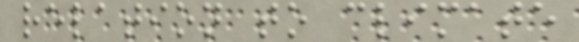relation to climate
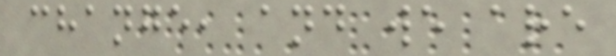change, and we are
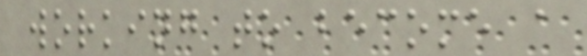working to become a
